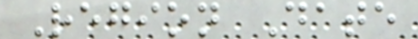Region Date
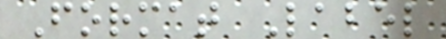Format Label
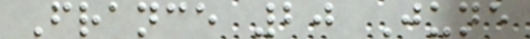France 20 June
